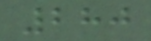280
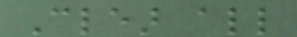Clear all
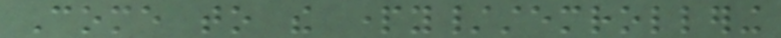Come to the party/stemrollering
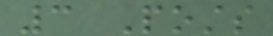3 Posts
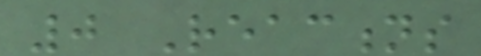0 Reactions
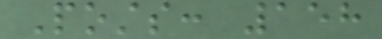Posts: 158
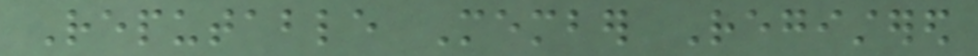Reputable Member Registered
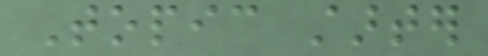Topic starter
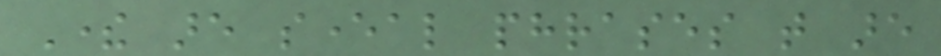There are several phrases that are
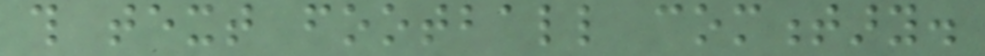this text football commentary.
